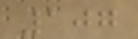107
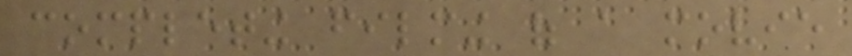completing filming of a movie
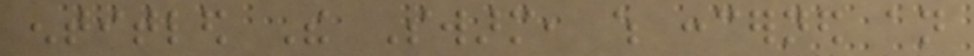entitled The Swarm, which concerned an
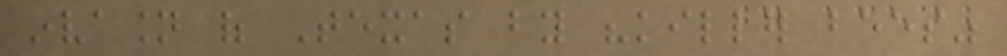invasion of Texas by "killer bees"
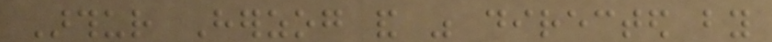Arthur Herzog and was directed by
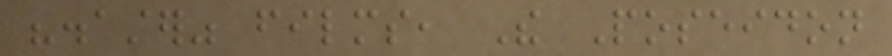"disaster" films, The Poseidon
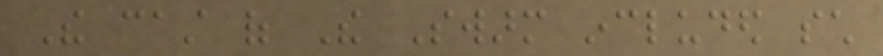The cast of The Swarm included such
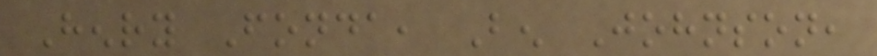Henry Fonda, Ben Johnson,
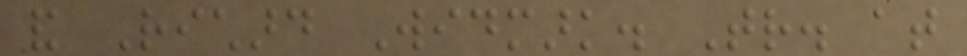and Richard Widmark. Tr. at
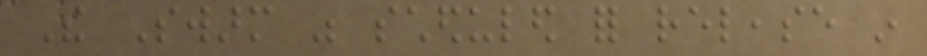The Swarm was scheduled for release in
